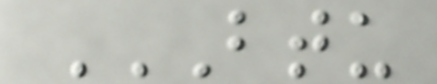BTU
